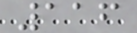116
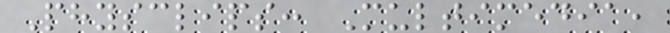Physclips: Multimedia,
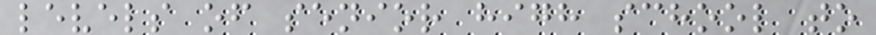levels of senior high school to
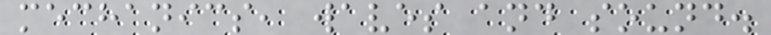mechanics, waves and sound.
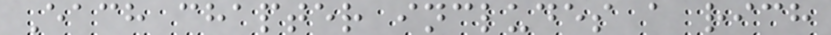Each chapter includes a rich
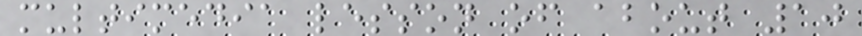multimedia lesson of about 10
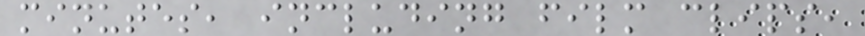minutes, including film clips,
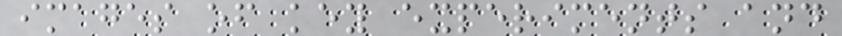images of key experiments and
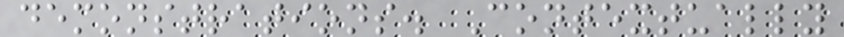demonstrations. Contextually
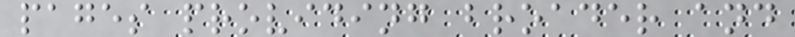pages providing broader and
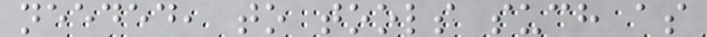needed, to tools such as
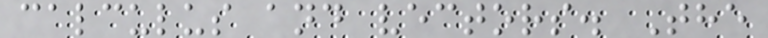calculus and vectors. The
